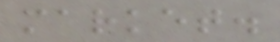market.
